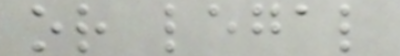or legal
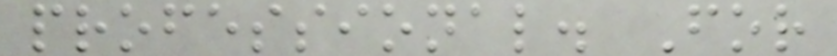professional. For
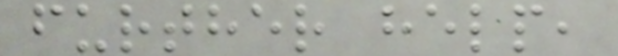further help,
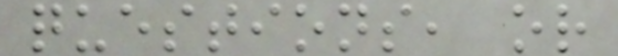questions, or
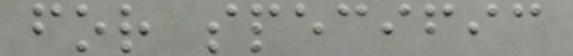for specific
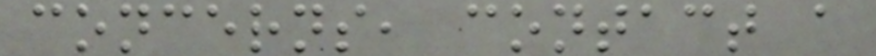concerns, contact a
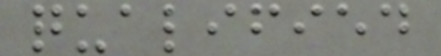qualified
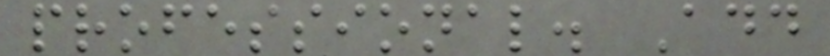professional. Add
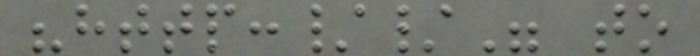"http://" to
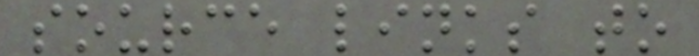source links to
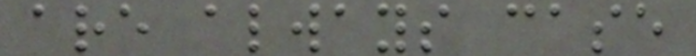are always case
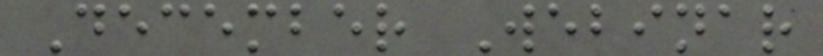December Webinar
